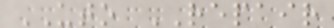UTO REPAIR
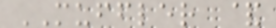MUFFLER &
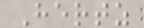Hertz
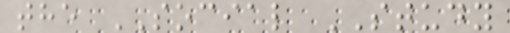the SOCIAL STUDY
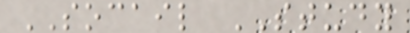SOCAIL STUDY
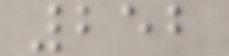252
